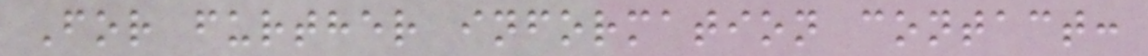For further information contact:
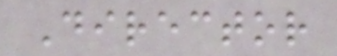Director
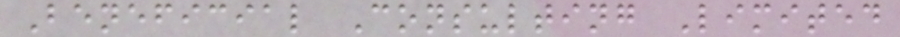Beneficial Consulting Limited
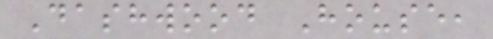Dashwood House,
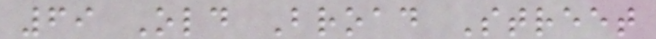69 Old Broad Street
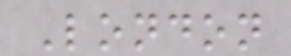London
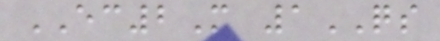EC2M 1QS
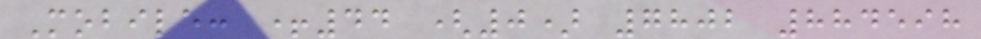Mobile: +44 (0) 7802 884598
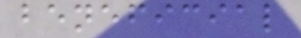beneficial
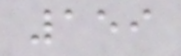159
